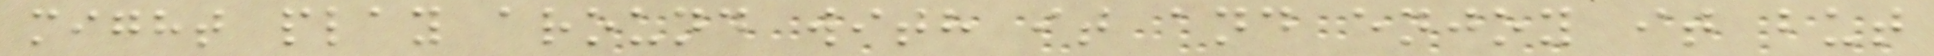might play around with it and enjoy it but
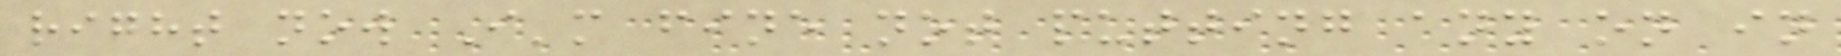right now I'm fine not putting any on in
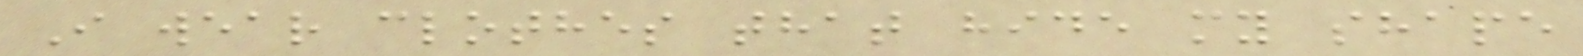I wear clothes that hide my shape
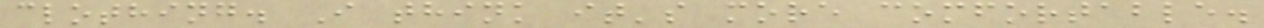clothing. I think it's more comfortable.
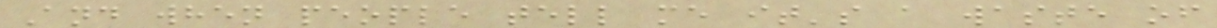And when people tell me it's a waste of
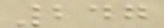247
